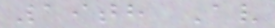19th Av
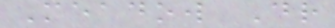Meadow Dr
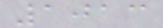1013
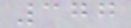377
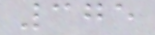375
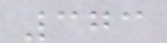373
